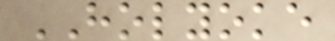HOLYOKE
